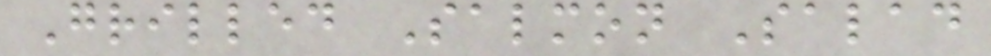Grilled Salmon Salad
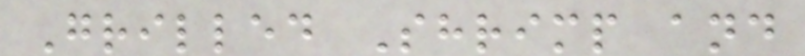Grilled Shrimp and
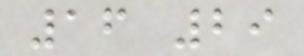16 29
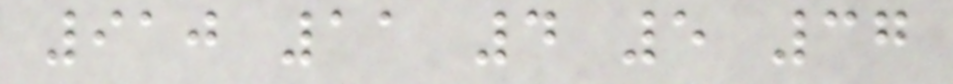910 11 4 5 37
